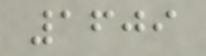1609
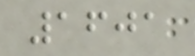1601
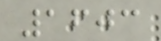1603
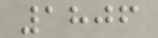1806
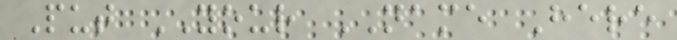Put YOUR NAME Here
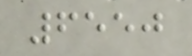6550
